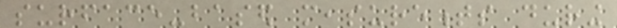surface-based measurements during
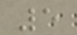5
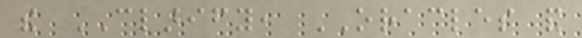the CLARIFY, ORACLES and
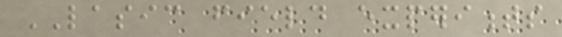LASIC field experiments
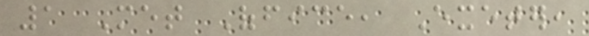1 Met Office, Exeter,
